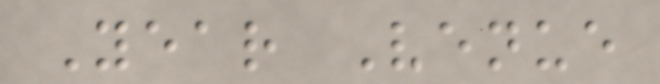Year Venue
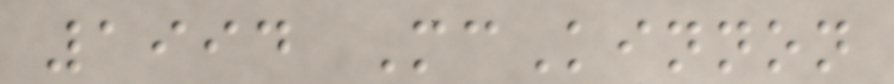1994 McKinnon
